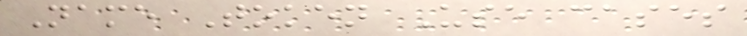Name Token Use cases
